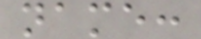name:
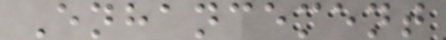Enhancement
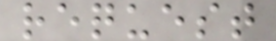request
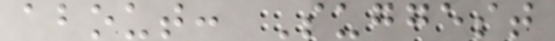about: Suggest
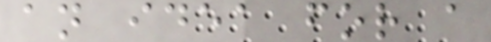an idea for a
